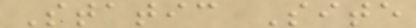Static Site
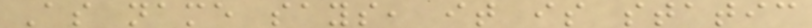As name says, it is static
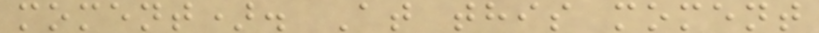moment). At this moment
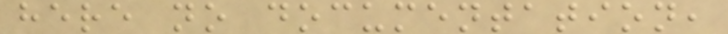here no documentation,
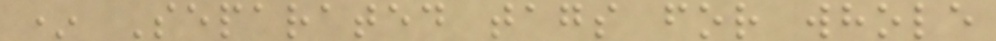* Separated tags for whole
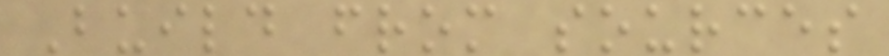Build from sources
